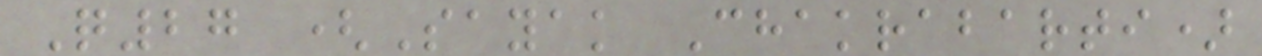Q27 (Sayak Chakrabarti)
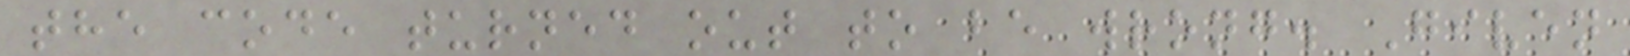the code turned out to be wrong. Given
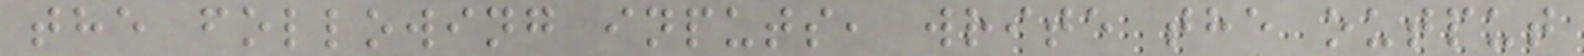the following inputs, write the output
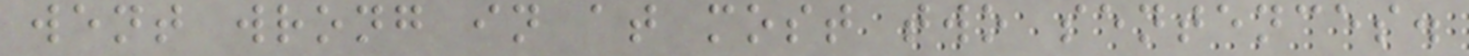went wrong in at most two sentences.
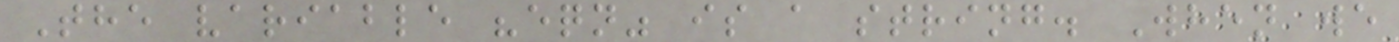The variable "eqn" is a string. When we
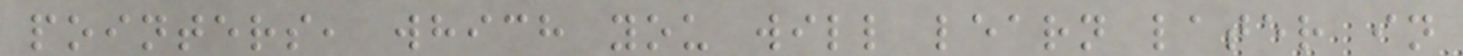pointers, which you will learn later in
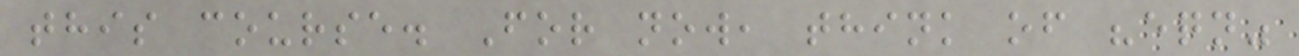this course. For now, think of "eqn"
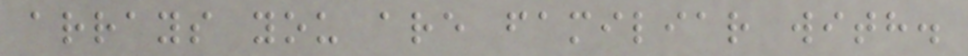arrays you are familiar with.
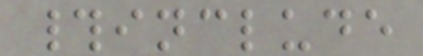#include
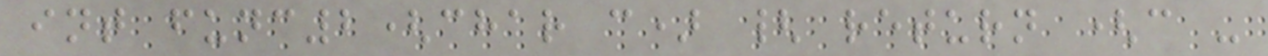int func2(char c) { return (c -
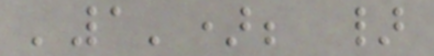'1'); }
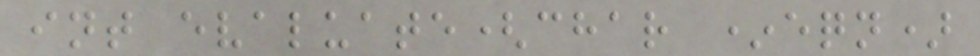int evaluate(char *eqn)
